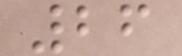26
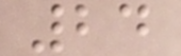24
